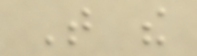That the
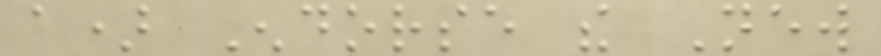a) Endorse the New
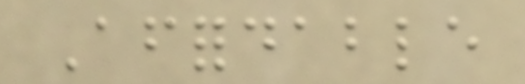Affordable
